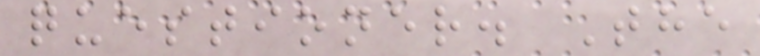questioner. The
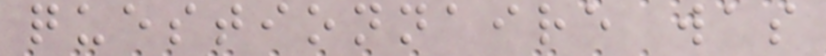questionnaire was
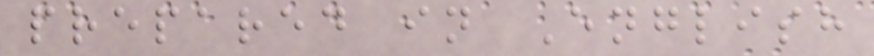prepared in English
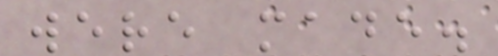were made.
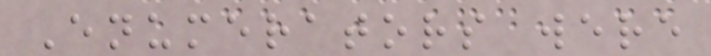Enumerators were
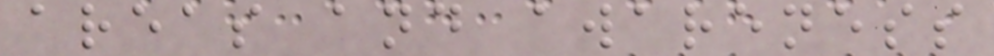areas and awareness
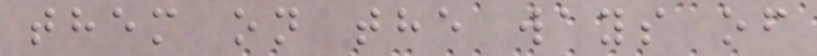them on the ways of
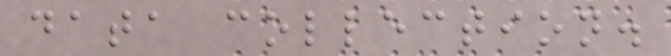data collection.
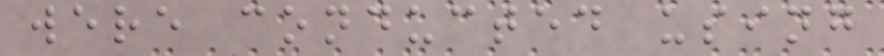were conducted using
